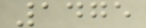1475
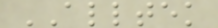ALLTEK
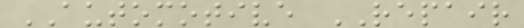AUTOMOTIVE REPAIR
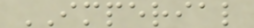IMPERIAL
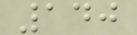140
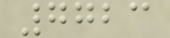7723
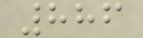886
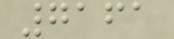7161
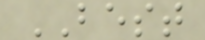BEST
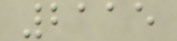2115
